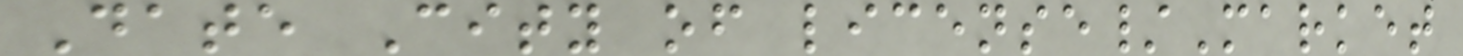Date City of license/Market
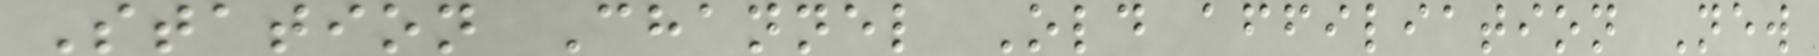Station Channel Old affiliation New
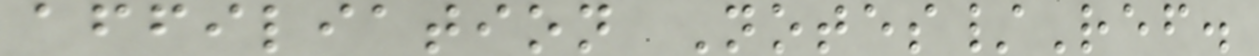affiliation Notes/Ref.
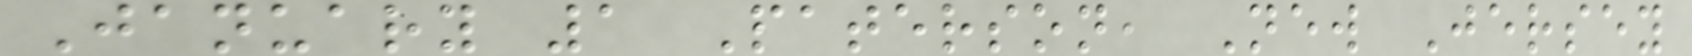January 1 Paterson, New Jersey
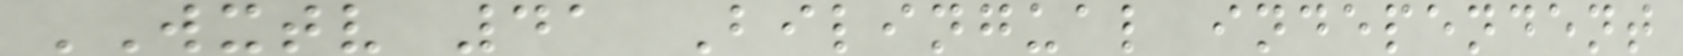WXTV 41 Bilingual independent
